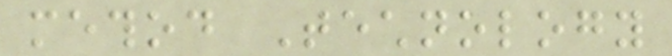method Technology
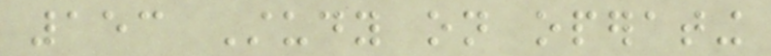153 Study on operating
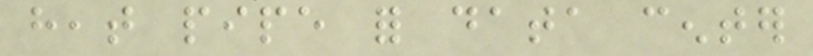heat pipe for data center
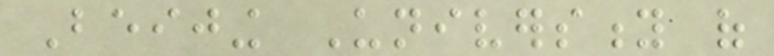Beijing University of
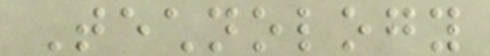Technology
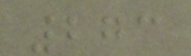273
